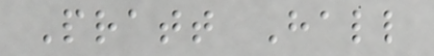Pratt Hall
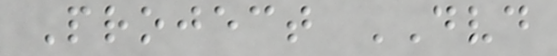Project DVD
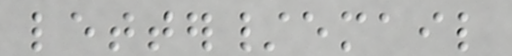letter/email
